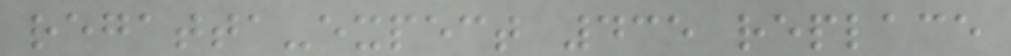regatta-expect 435 replace
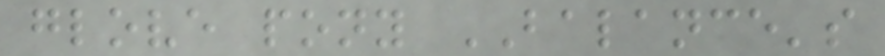glove pony BALANCE's
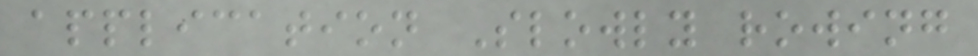application Slowly rowing
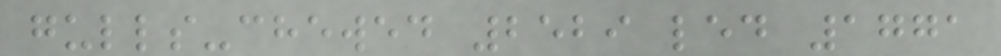gulls-chewed 2529 led 1771
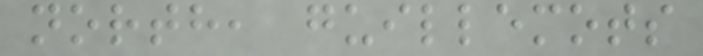north, guillemots
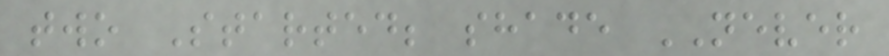two Started; shade NEVER
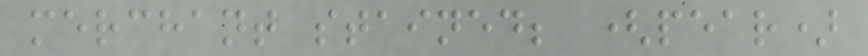merchant stained; (pear)
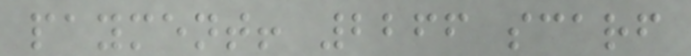payment! 2266 scarf
